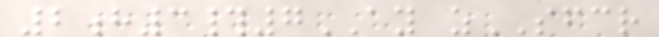2h3#7AY zSFCR
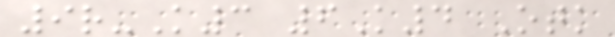9r-K3 6K4 Otk
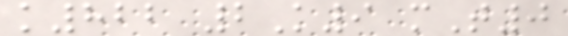k822 2K9 mT0
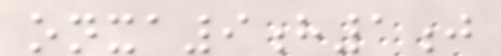onxa9h1j
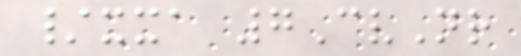/xxa 7CvNr
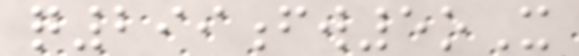q299fw5oX
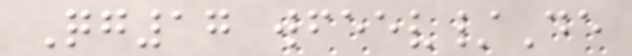Qg17 wfeev/De
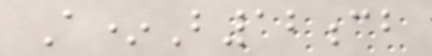A*B12cb
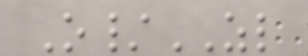O/ZL
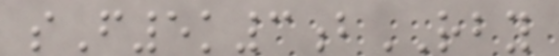sF5k3bRBY
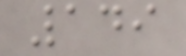149
